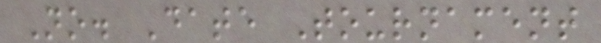No. Date Tournament
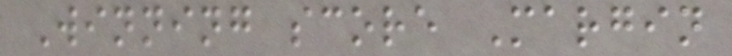Winning score Margin
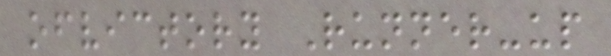ofvictory Runner-up
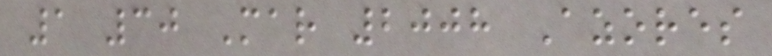1 30 Mar 2008 Azores
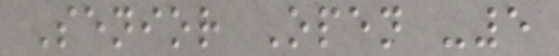Senior Open -5
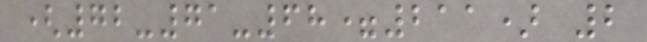(72-71-68=211) 2
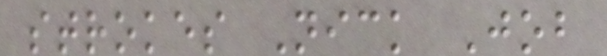strokes Nick Job
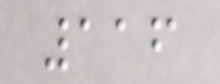116
